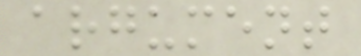argument
